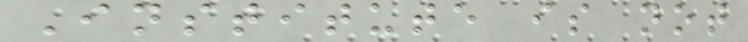Institute is not
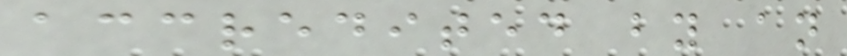accredited by an
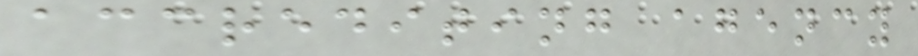accrediting agency
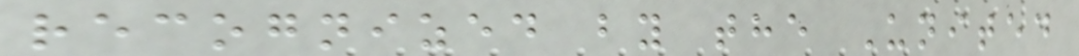recognized by the United
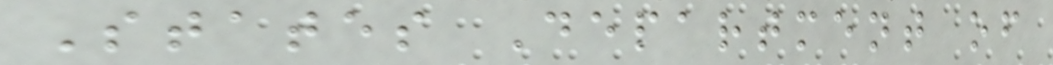States Department of
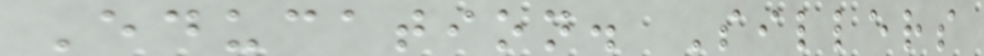Education. Sillers
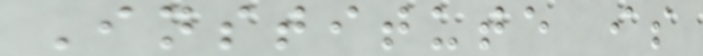Institute is
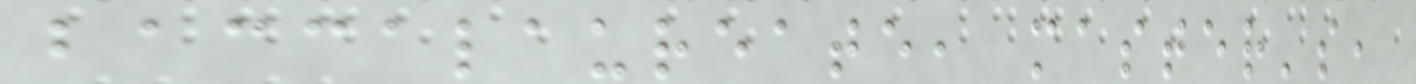baccalaureate, master's,
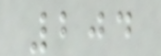204
